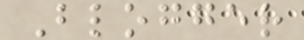Blogger
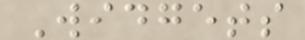Widgets
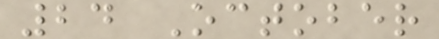24 October
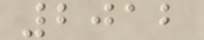2012
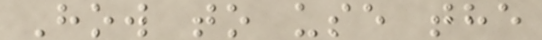How to use the
